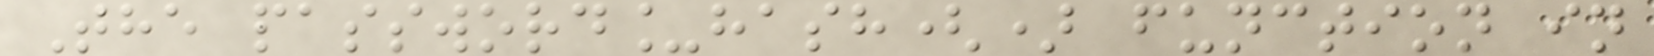The password_hash() function in
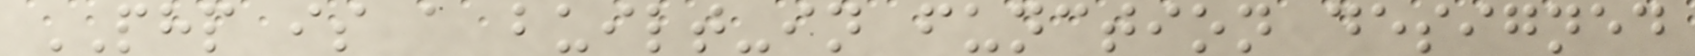PHP is a built-in function designed
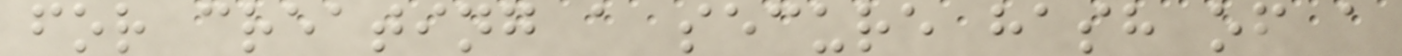for creating a secure hash of a
